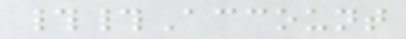##Account
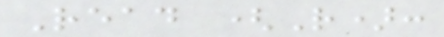Read (R):
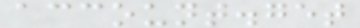account.get
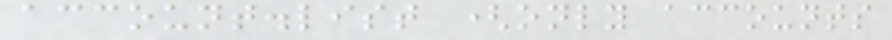account.list (only accounts
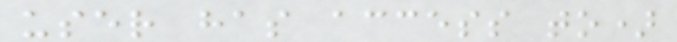user has access to)
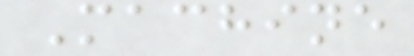Machine
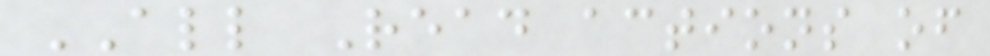ALL Read actions of
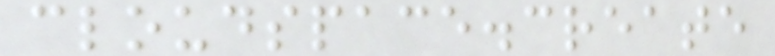cloudspace.create
